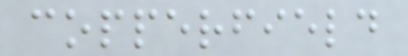copperfield
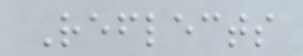Reflects
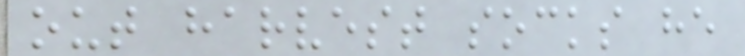out harvest socks he
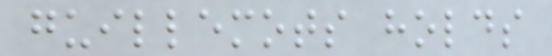guillemots holds
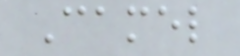Camel
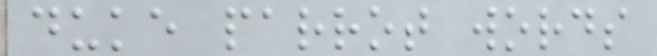duke parrot words
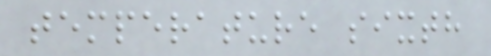temperature sixth
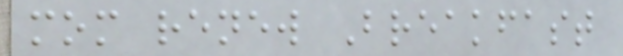mom renew Breakfast
